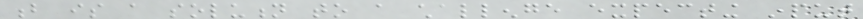b is a solution to a challenge expecting input
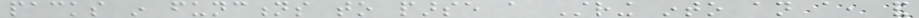packs in functions to parse a String into an a, and
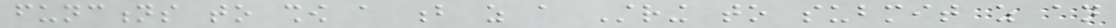functions to show a b as a String to submit as an
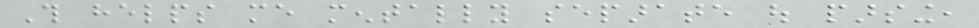This helps me mentally separate out parsing,
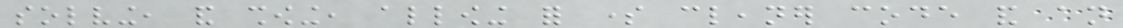solving, and showing, allowing for some cleaner code and an
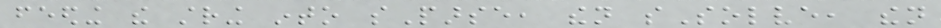feeding the string into sParse, then sSolve, then
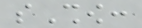sShow:
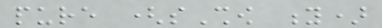pure (sShow y)
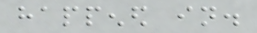happened in.
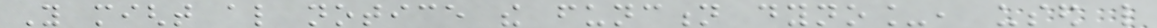You might also notice the function dyno_, used like
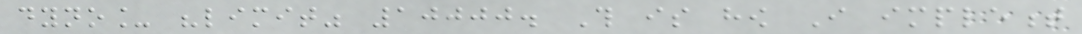dyno_ "limit" 10000. This is how I implement
